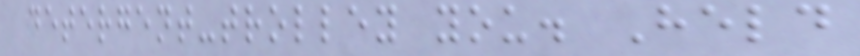detergent-trolley you. Held
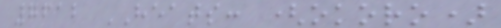7612 HEATS: (okoro)
